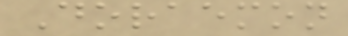Doraemon
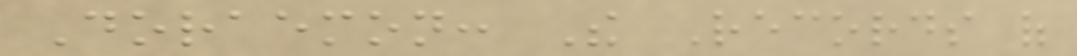Doraemon: The Records of
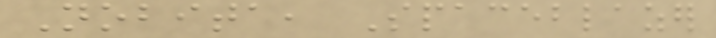Nobita, Spaceblazer
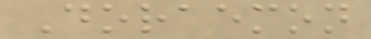Doraemon
